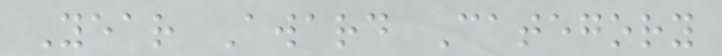Year Award Category
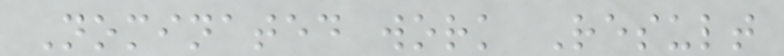Nominated work Result
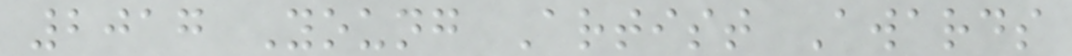2017 Young Artist Awards
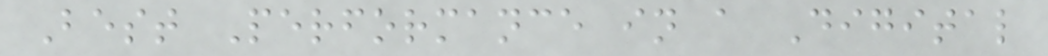Best Performance in a Digital
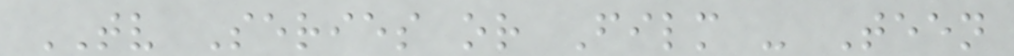TV Series or Film - Teen
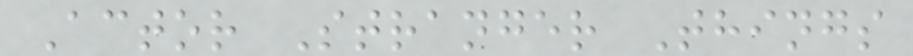Actor Stranger Things
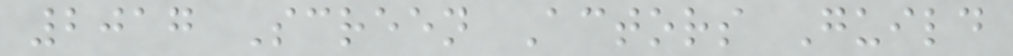2017 Screen Actors Guild
